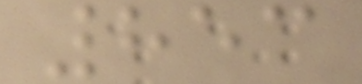853
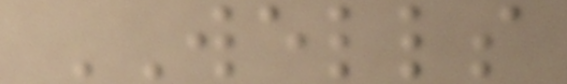WELLS
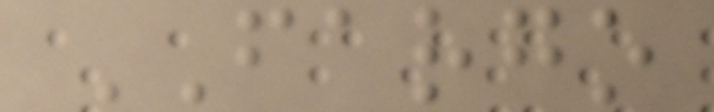FARGO
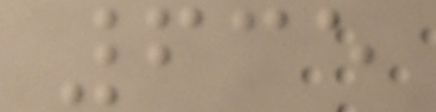635
